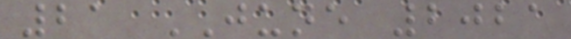21 JUNE 2021
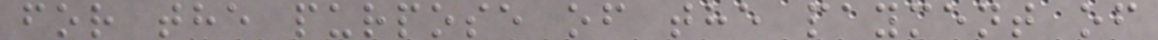for the purpose of the payment of
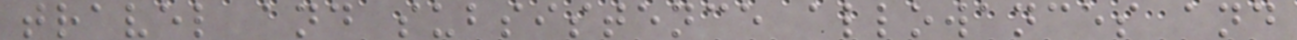travel and subsistence allowances and
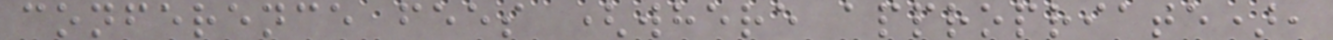conference fees (where appropriate),
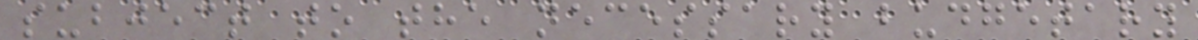subject to the necessary budgetary
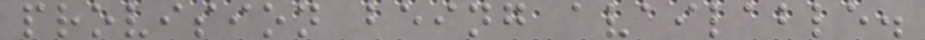provision being available.
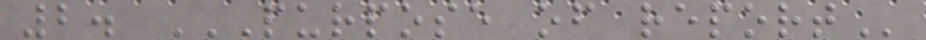2. PURPOSE OF REPORT
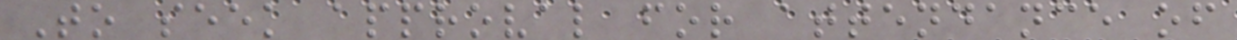To seek approval for attendance of
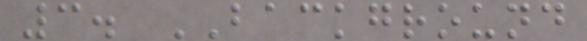3. BACKGROUND
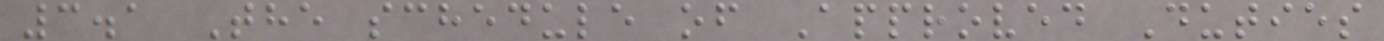3.1 The schedule of Approved Duties
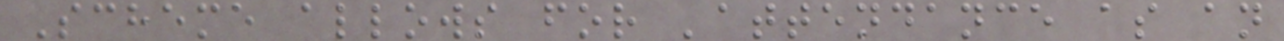Scheme allows for 'attendance as an
